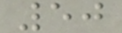50
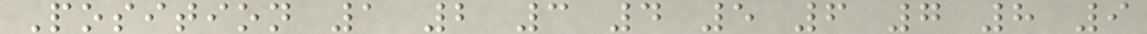Position 1 2 3 4 5 6 7 8 9
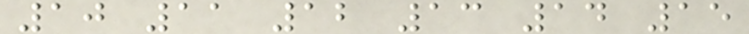10 11 12 13 14 15
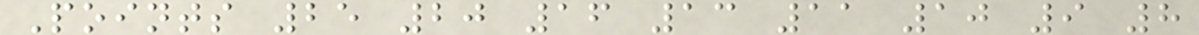Points 25 20 16 13 11 10 9 8
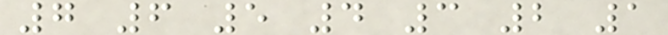7 6 5 4 3 2 1
